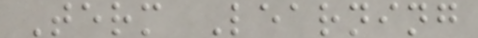Term Learning
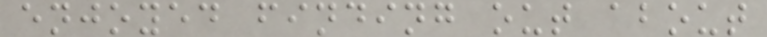enjoyed finding out about
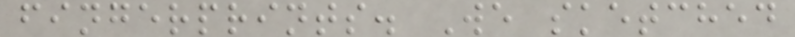fingerprints. We sketched
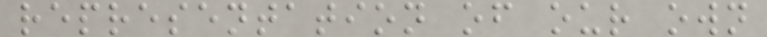representation of our own
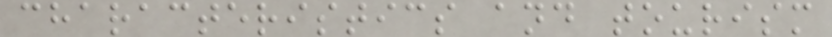characteristics and tourism
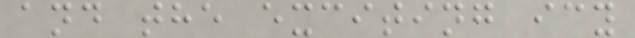and the exciting icy
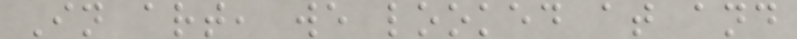In art, we looked at and
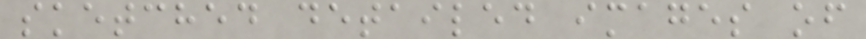sketched detailed images of
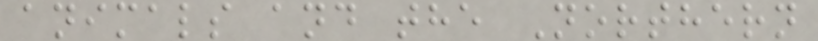animals and the Northern
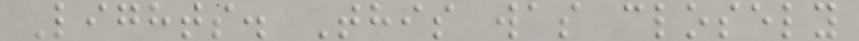Lights. This was closely
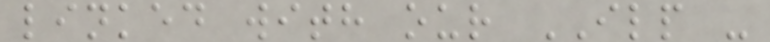linked with our ILP -
